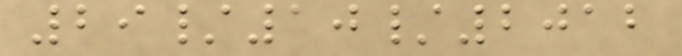29/10/2012
